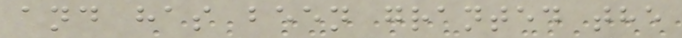and has been granted the
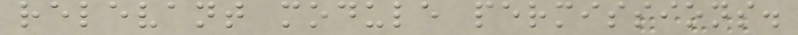relevant module permissions.
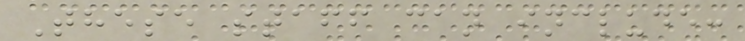These staff can include:
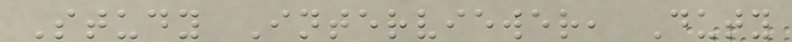Study Interviewer, Duty
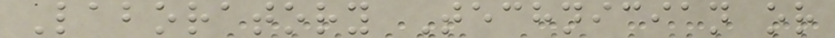Laboratory Technician or
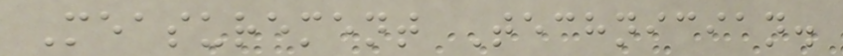Measurement Technician.
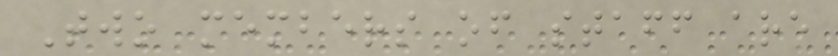Two members of staff are
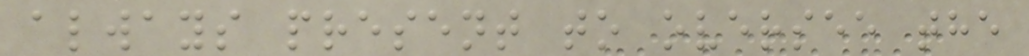always present to oversee the
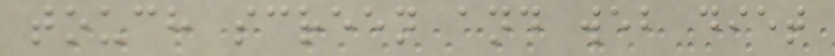touch screen and web diet
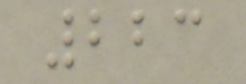223
